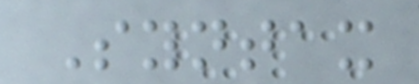Syntax
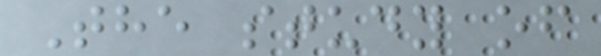The study of
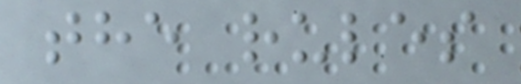the rules
